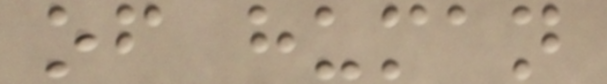of human
